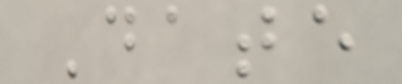Date
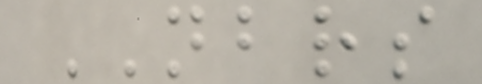NBRS
